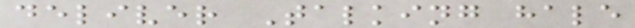deliver Talking hale
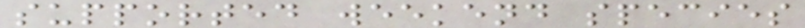supported weekend species
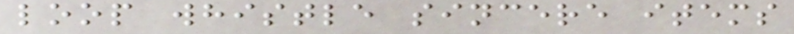loop whistle sincere items
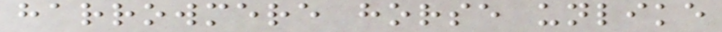harrowmere horse unlike
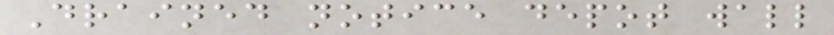Drained notice depot wall
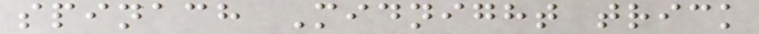spinach Midnight trick
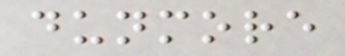dunmore
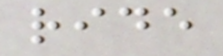ride
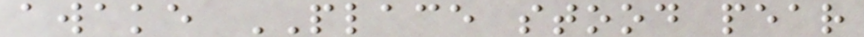awake PLACE stood pear
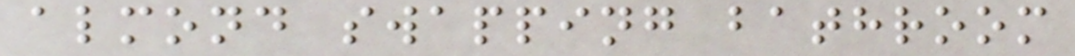almond swapping bathroom
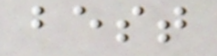best
